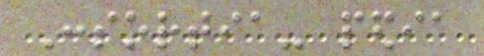Consortia- pedia
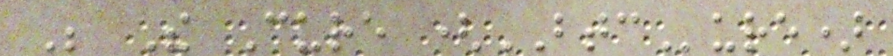Be The Cure (BTCure)
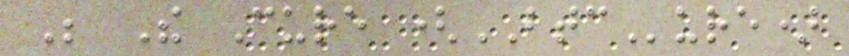Be The Cure (BTCure)
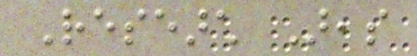Research Areas
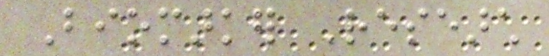Biomarker Research
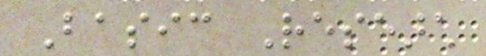Basic Research
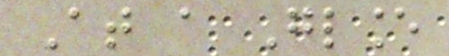At a Glance
